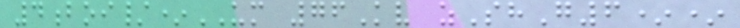4boi/*UM 76Kv zShG6**
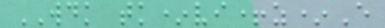WDK tk*vi+z*E
